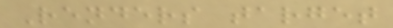Renders target
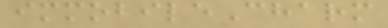immobileCharm
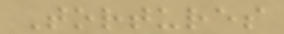Tortures
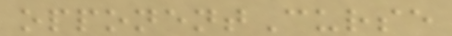opponentCurse
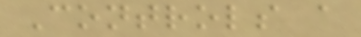Controls a
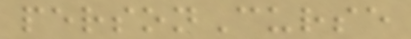personCurse
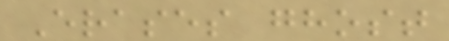Erases ghost
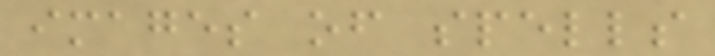images of spells
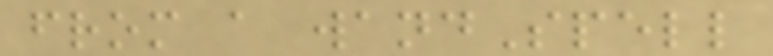from a wandSpell
